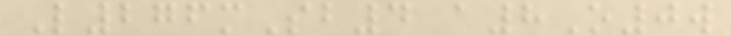L276mSb4 a8O0w
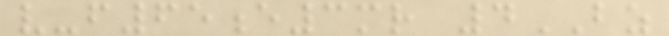v-f65e3mr 4BZ
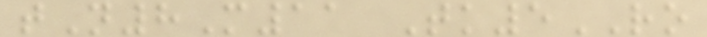tN8M11 Tk5RO
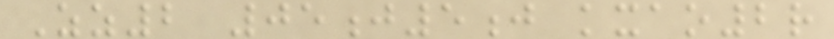Zz2 05j5j kxao2r
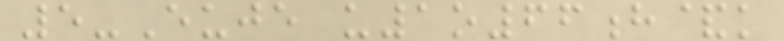5-Euje u1o66h&k
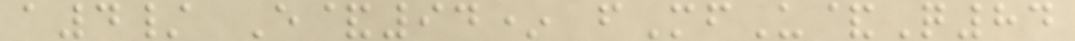a4/ E&94* fMfU&Q84
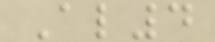Al4
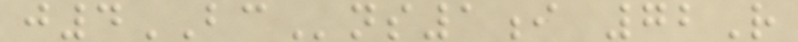j4BCns1i 72R
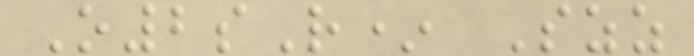O2sR* Szz
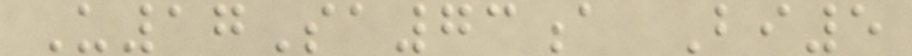U17Sa73a Bi5
